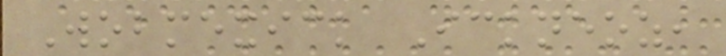Wobmexick Ickneoz,
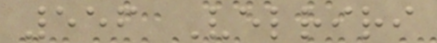556 Velriri
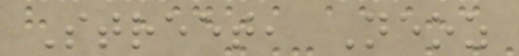Street, Neoz
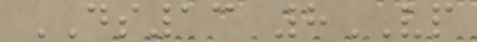DS13 8VP
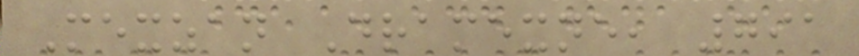Mexzan Dramexne, 791
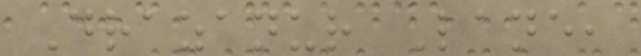Drazanur Lane,
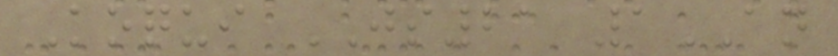Koqui JS21 1AN
